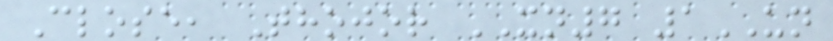Close, Thojor XN7 1UN
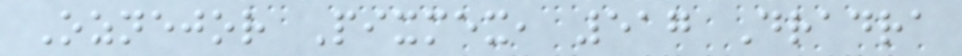Oznejor Pixmex, 517 Dradra
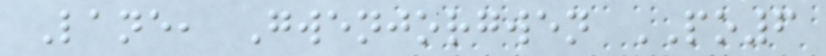Lane, Gwenjorgwen PO6
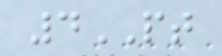4PT
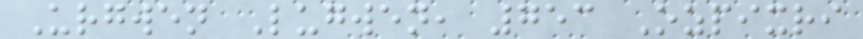Urgwen Lugwen, 753 Ozpixri
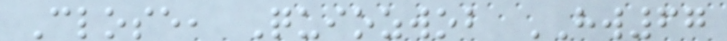Close, Quiozwob HW67
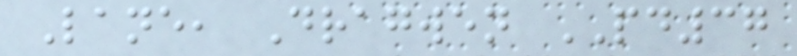Lane, Dragwen PD37
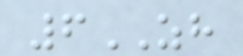6ZH
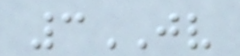3JV
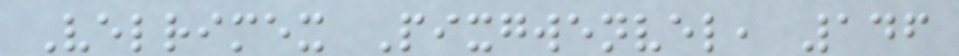Velrimex Pixgwenvel, 146
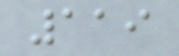119
